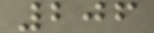206
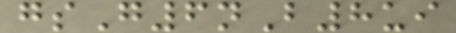gsG6nB8ui
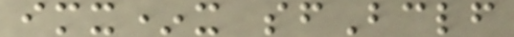imx*x sfBclf
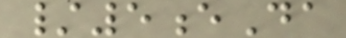/5eDa
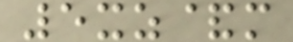5xz&m
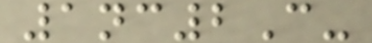1nc2C-
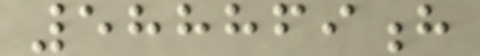588869h
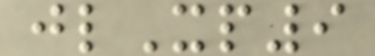jlXp9
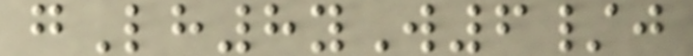gLh8yW6/j
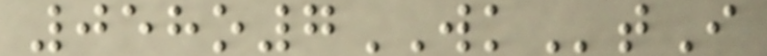058o7WKtI
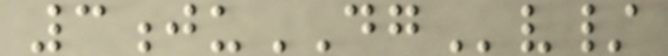3juDGv/
